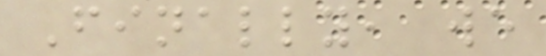Finally, we
